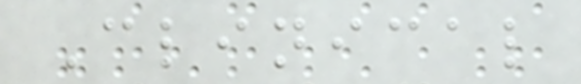Clinical
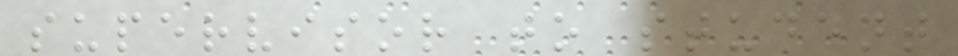supervisor to student
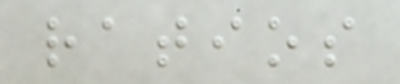ratios
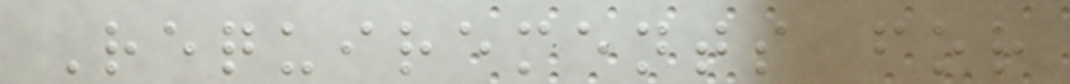Requirements for
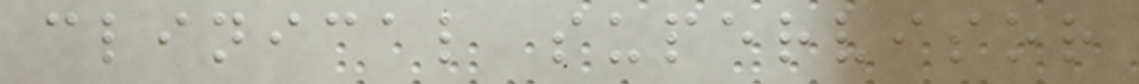clinical supervisor
